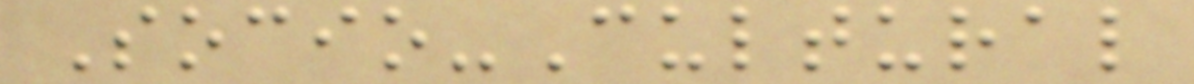Socio-Cultural
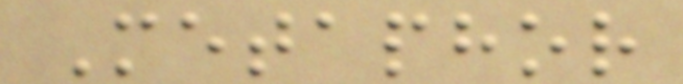Metaphor
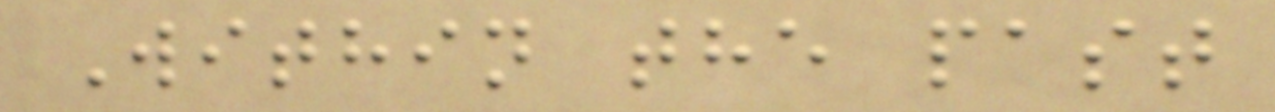Within the past
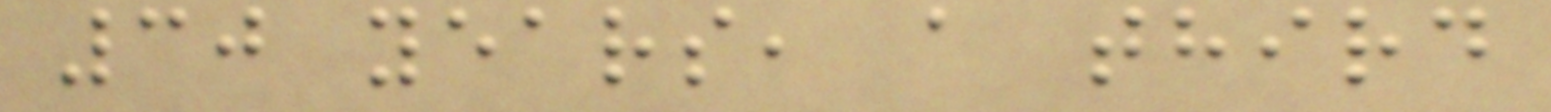30 years, a third
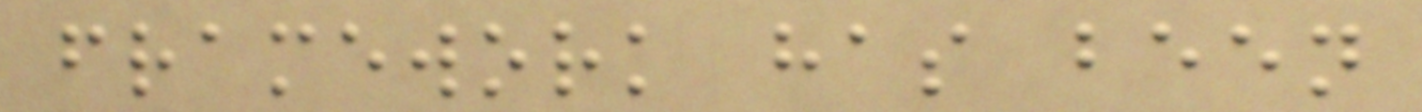framework has been
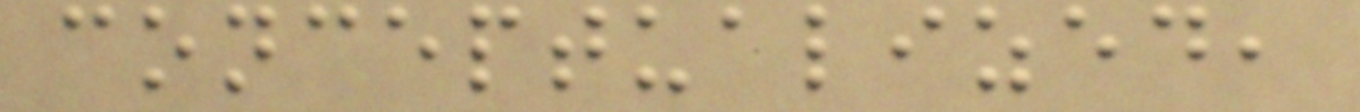conceptualized,
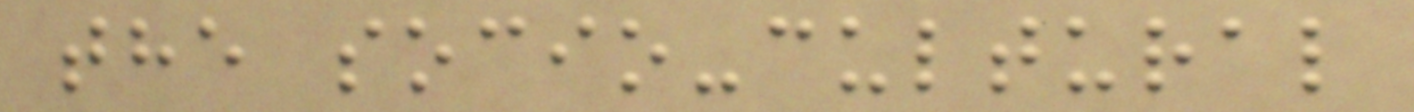the socio-cultural
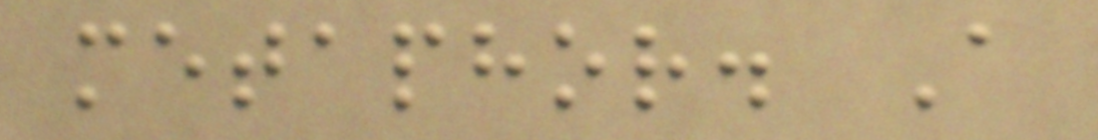metaphor. A
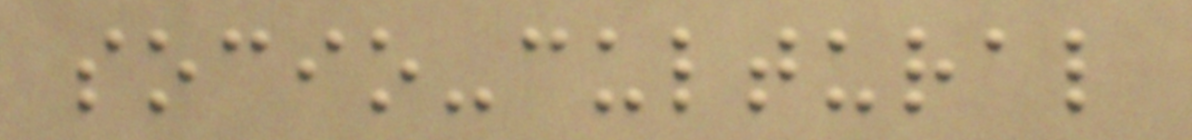socio-cultural
